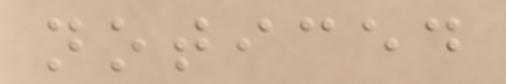noticed
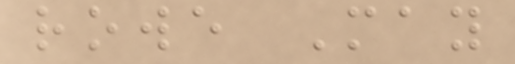rowe May
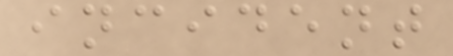incident
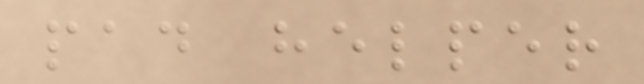pad helper
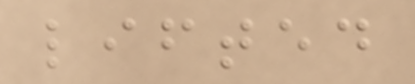lifted
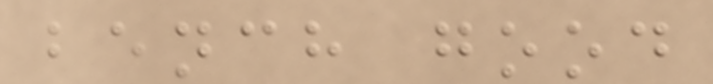bench good
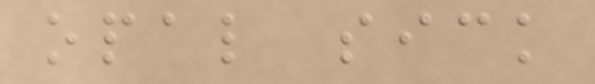opal sick
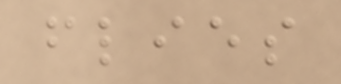flies
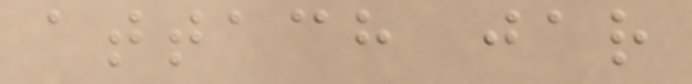attach jar
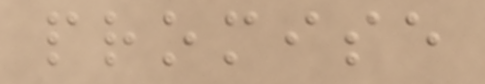promise
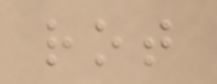rot
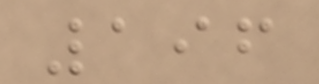196
